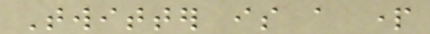Twitter is a part
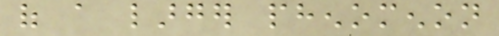of a larger phenomenon
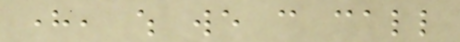here, which we can call
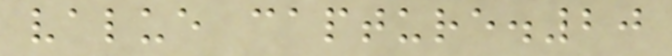value capture.20
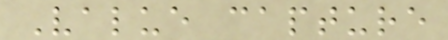Value capture
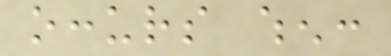occurs when:
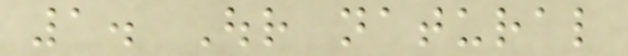1. Our natural
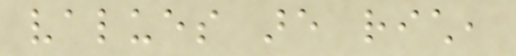values are rich,
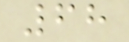68
